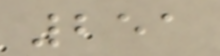251
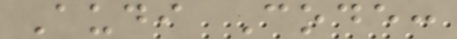Audi Code:
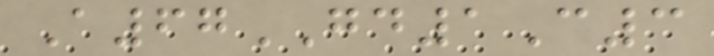A67GD1C3
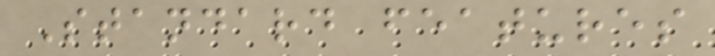Standard features
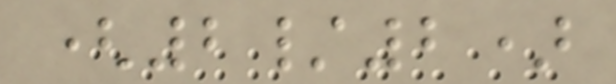(2/2)
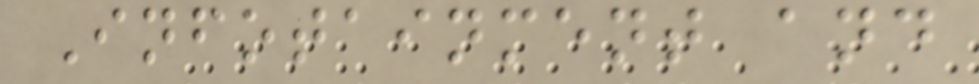Infotainment and
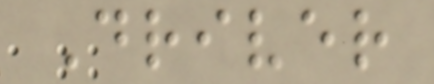Driver
